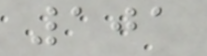101
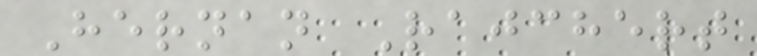Hernan Rajchert
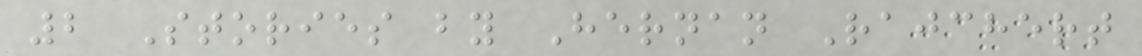2 Stories by Hernan Rajchert
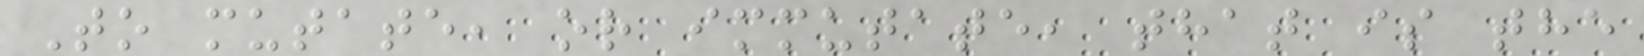To mutate, or immutate, that is the
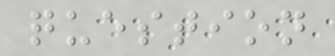question
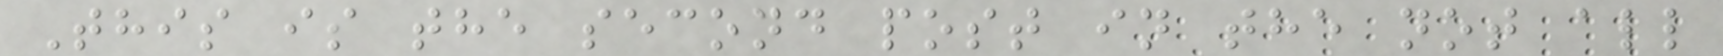This is the second post in the not all
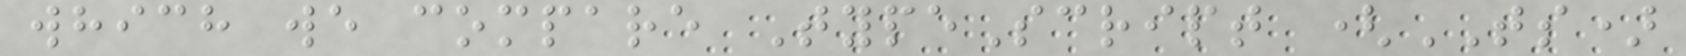which we compare TypeScript (TS)
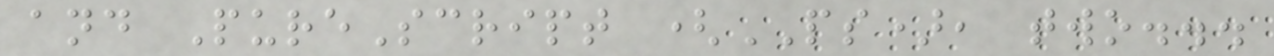and PureScript (PS), two...
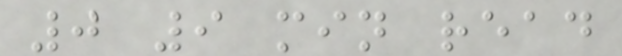0 9 min read
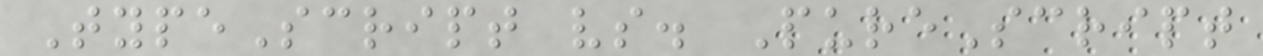TypeScript vs. PureScript
